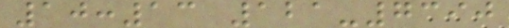10:13 121-7390
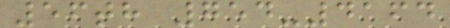56th 754-4164
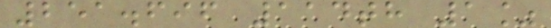251.696 114th 1%
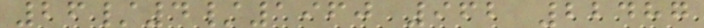26/4/1960 962 22487
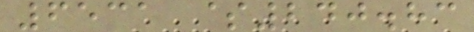6531 $240.83
